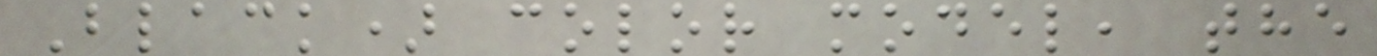Black) color model, the
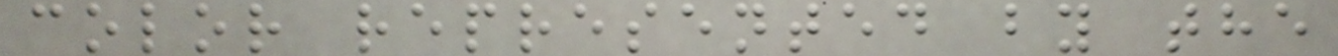color represented by the
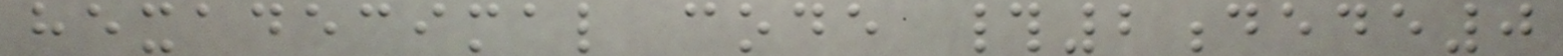hexadecimal code #2dede0
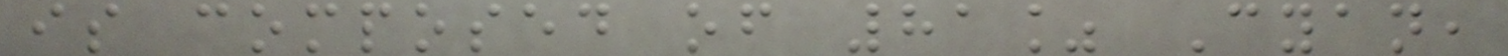is composed of 81% Cyan,
